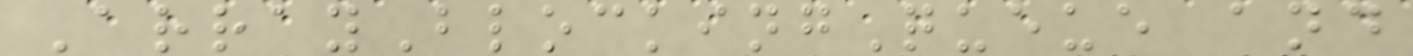ArrayBlockingQueue and
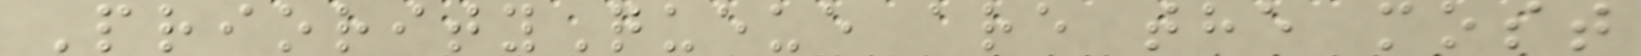PriorityQueue are the most
